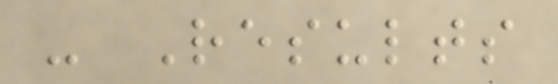- Results
